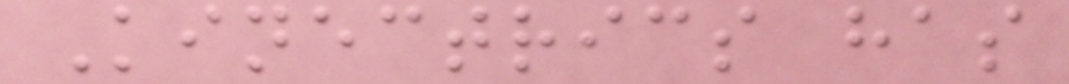Kinectrics has
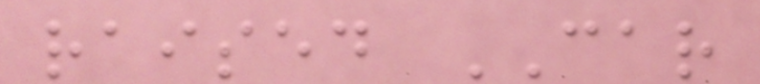raised CAR
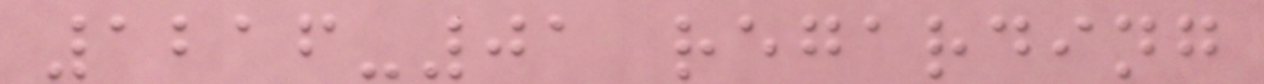1216-01 regarding
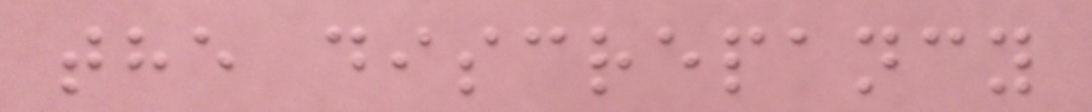the discrepancy
